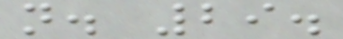n. 29.
